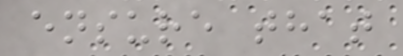ensure that
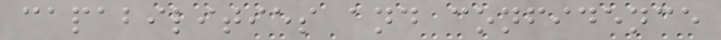capabilities and confidence
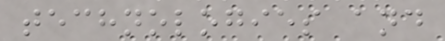technologies and
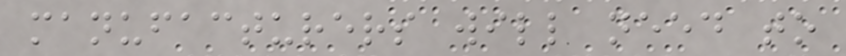manufacturers will need to
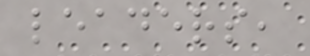leaders,
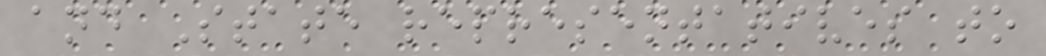and State representatives to
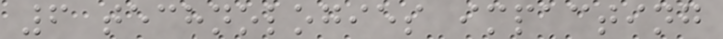6 technologies impacting
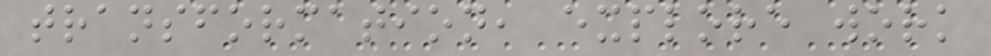transformation, explore work
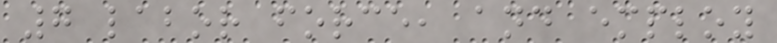7 labor force, and employ
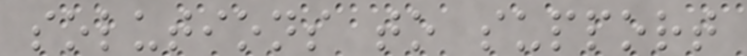solutions to support
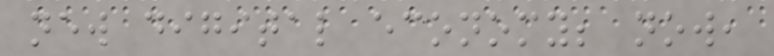new digital economy; now,
